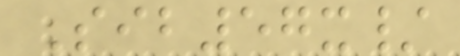Sib57x/
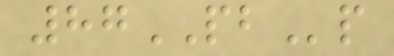87PBp
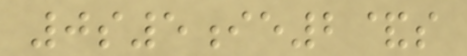0s5ie2&s
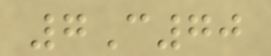7C70
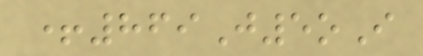+869J5oI
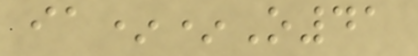ia**O41
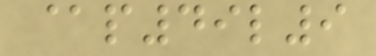@p49l9
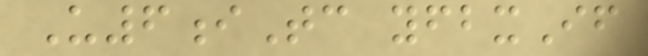U6iTc yfbxIf
